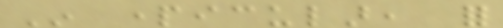In particular, for
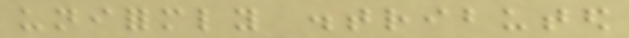uniformly distributed
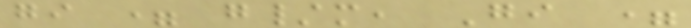gi = g/m, Gi =
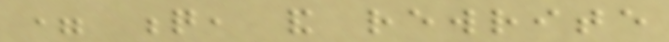= q, and rewrite
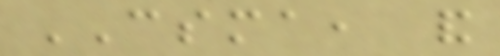CSMA, and
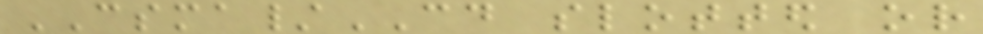CSMA/CD slotted or
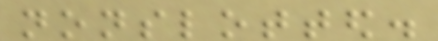nonslotted.
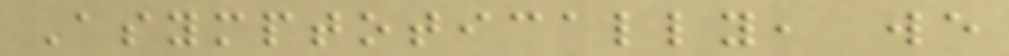Asymptotically, we
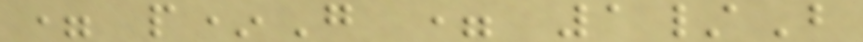= p*G = 1/B
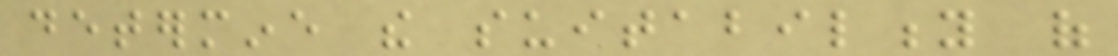determine the suitability of
